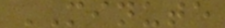MINUTE
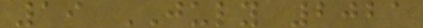19 JULY 2021
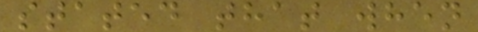stated that when
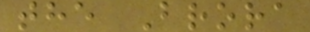the Brora
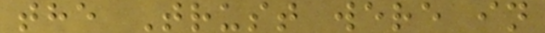the Trust were in
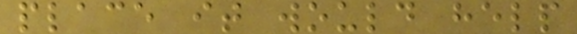place it would help
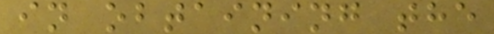in obtaining the
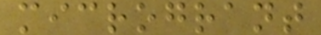microgrant
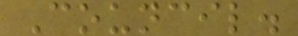Council.
